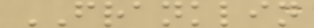FRANKLIN
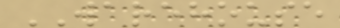WAREHOUSE
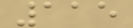115
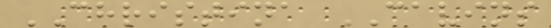CHRISTINA CAVINS
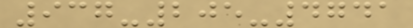937-205-4741
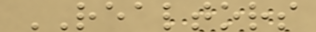REALTORS
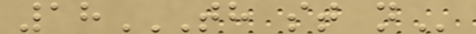18TH ST N
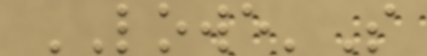LOWE'S
